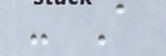- A
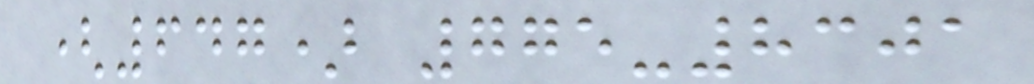(647) 775-8301
